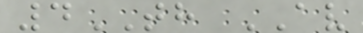4TH AV
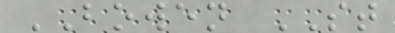BOWEN ST
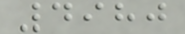4980
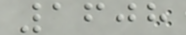1608
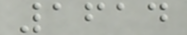1614
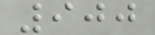900
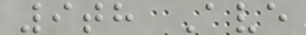9th Ave
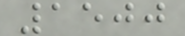1500
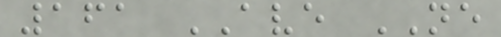161 AVE NE
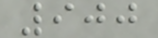900
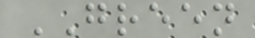GREEN
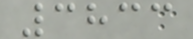3833
